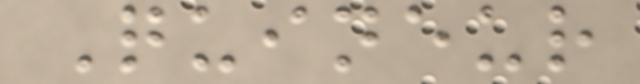Quineur
